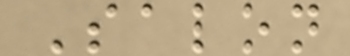Salon
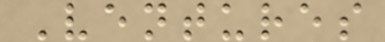Ventures
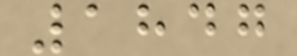1847
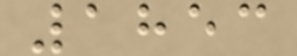1853
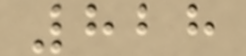828
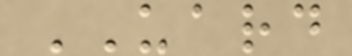UARD
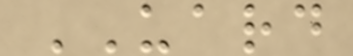UARD
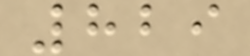829
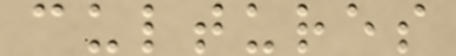cultures
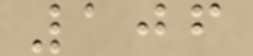106
